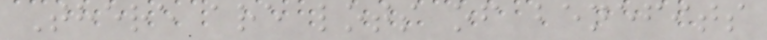There are lots of benefits
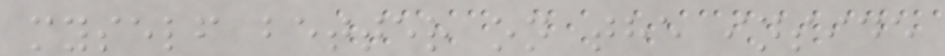myself better on the inside
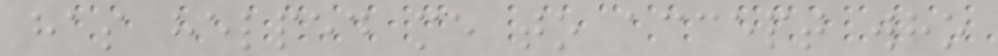has helped me to accept who
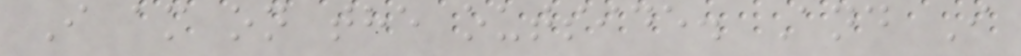I am on the outside. And I
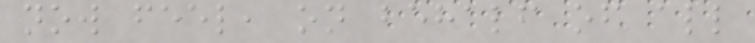now feel, on behalf of all
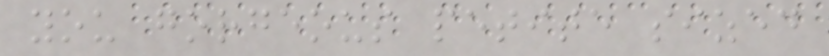you gorgeous petite sized
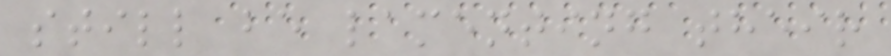still be lamenting their
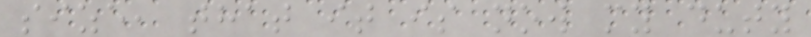size, that it is now my duty
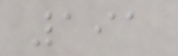191
